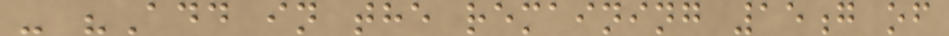- "Add in the remaining 15g of
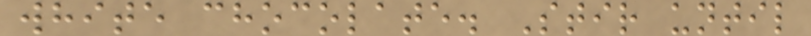white chocolate. Stir until
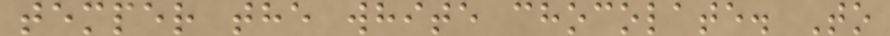temper the white chocolate. To
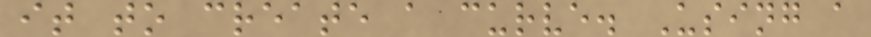it to create a curve. Using a
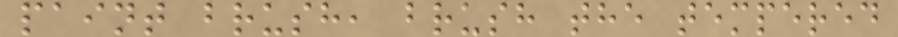paint brush, brush the tempered
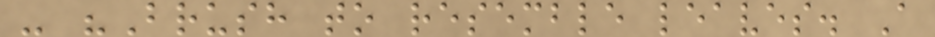- "Brush to resemble leaves. A
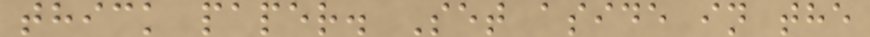thick paper. Set aside in the
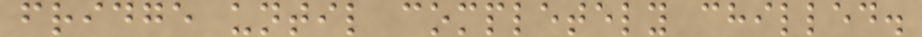fridge until completely chilled.
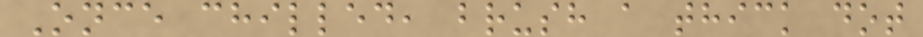Once chilled, brush a thick dot
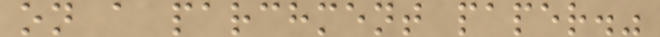on a parchment paper."
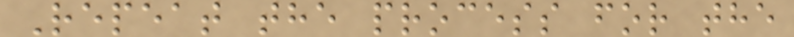Repeat the process for the
